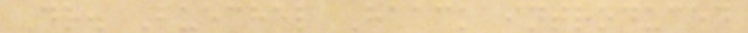Dr. Buechel Haack introduced
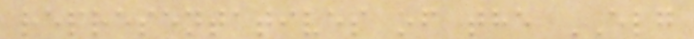representatives of the ELG
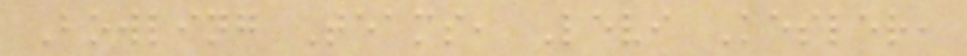Bowling Teams, Levi Kesler,
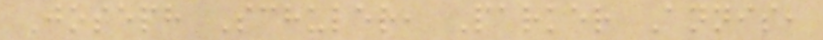Joseph Schuler, Parker Annis,
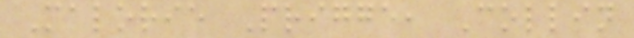Malorie Prigge, Collin
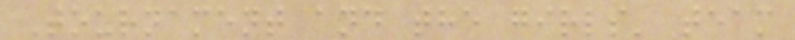Tournament and the girls' team
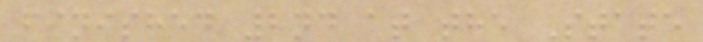finished 2nd at the State
